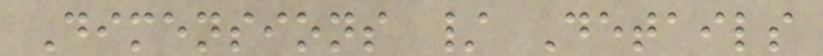Dimensions / Details
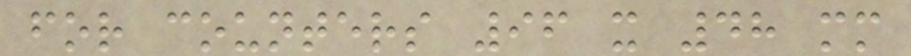for counters 96 x 48 mm
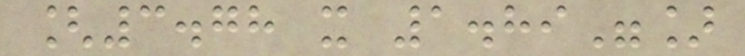[3.78 x 1.89"]
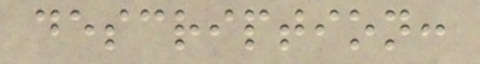description:
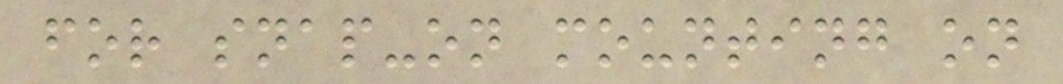for snap-on mounting on
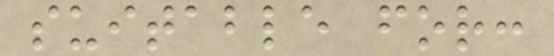suitable for:
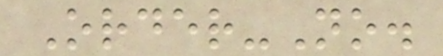Order-No.
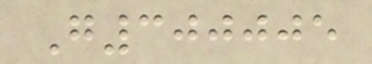G300005
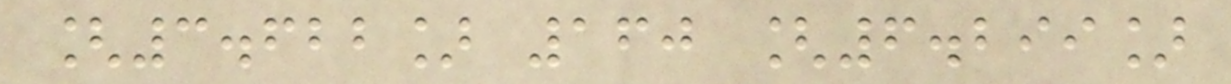[3.622] 160 [6.299]
